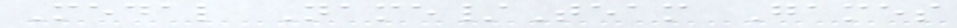Medal Name/Team Games
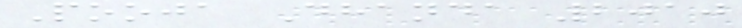Pooja Dhanda 2010
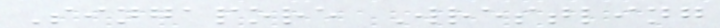Singapore Wrestling
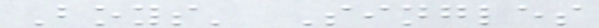Boys' Singles
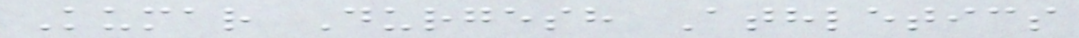Kumar Durgesh Athletics
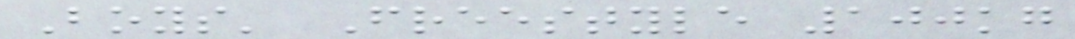Boys' Freestyle 100kg
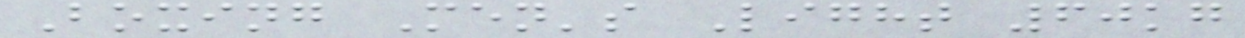Boxing Men's Light 60kg
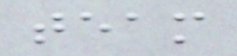team
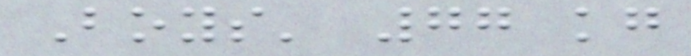Boys' 77 kg
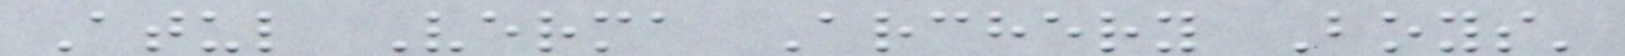Atul Verma Archery Boys'
